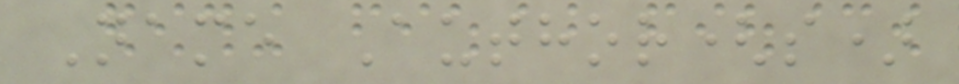Name Author(s)
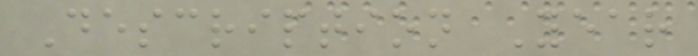Description Year
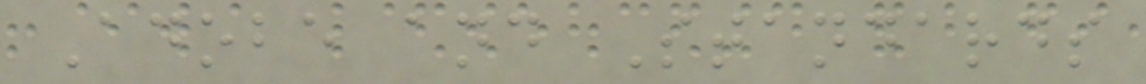Adobe and Standards
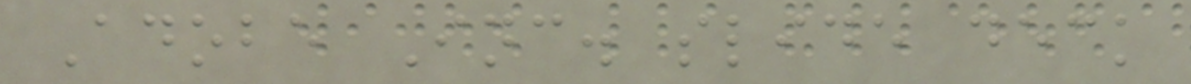Adobe Inc. slide deck
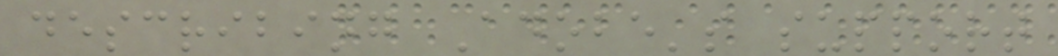describing Adobe's support
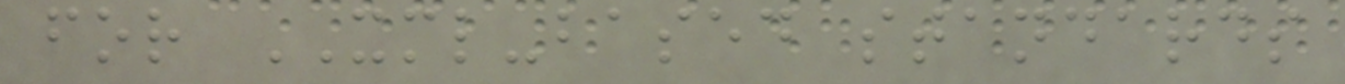for XML-based standards
